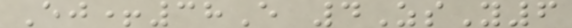Ej+38E 4ZsY6
